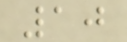10
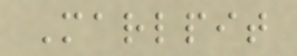Marlpit
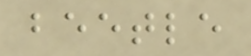beetle
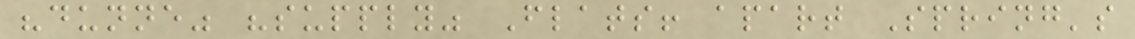"dunne" "supply" Flats! apart Spring's
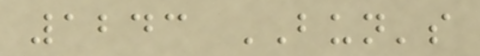1243 BUN's
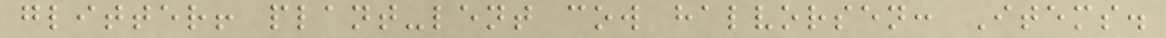glitter! plant-lent cow halvorsen: Items.
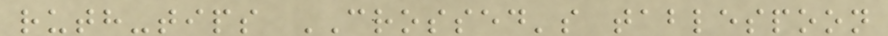ruth-tips CROSSED's tablespoon
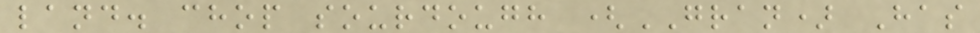land. chop sourdough (GRAN) Has
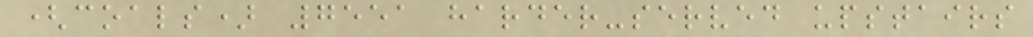(coals) 7551 harder-served upstairs
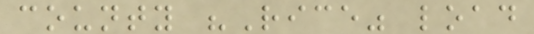county "Rice" load
